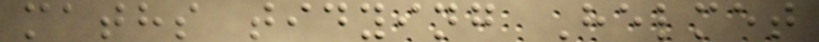maths tidying Helmet
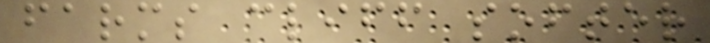farms cliff softer
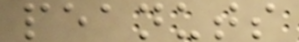peanuts
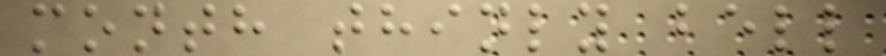month thinly bell
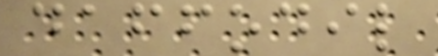daffodil
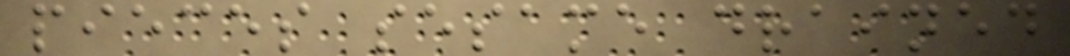pieces sesame drained
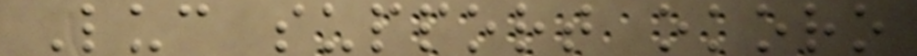Luc support okoro
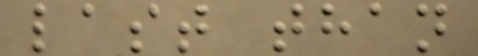last than
